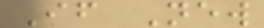If New
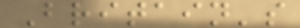Britain's
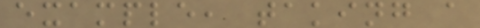example, taking a
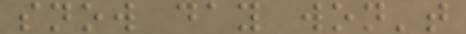snow day won't
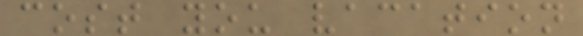cost you vacation
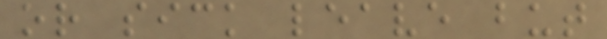or sick leave but
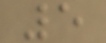5
